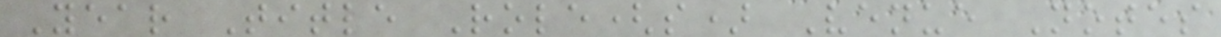Year Title Role(s) Venue Notes
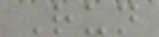Run
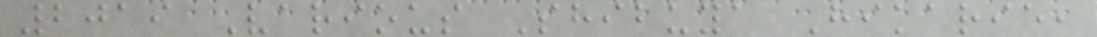2019 Various Shibuya Hikarie,
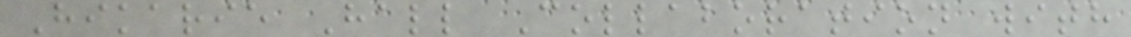Hikarie Hall Collaboration with
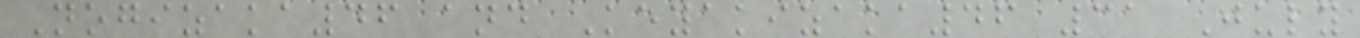Nogizaka46 and Keyakizaka46 31 July
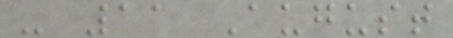- 11 August
